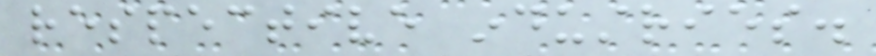respective industries.
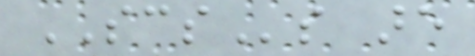SCSs are
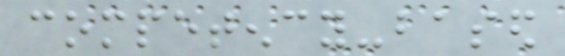competency-based
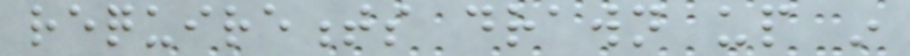requirements drawn up in
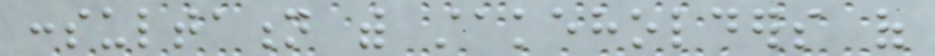consultation with stakeholders of
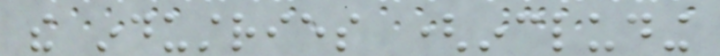the industries (including
